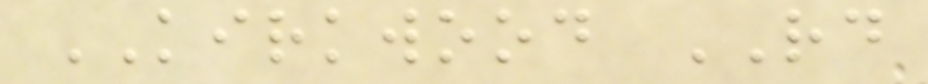KIRKWOOD RD
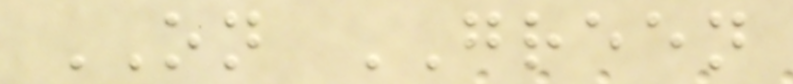ON GREEN
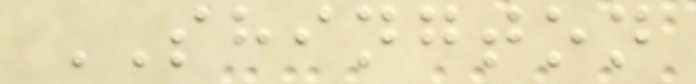SHINGTON
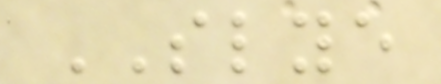SLYE
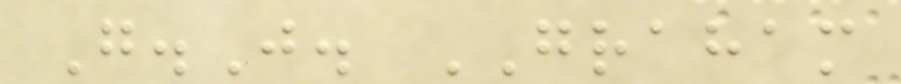G.J. GRAHAM
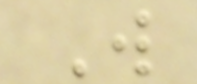W
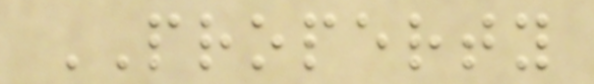PROPERTY
